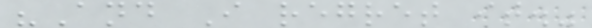"And I regret it."
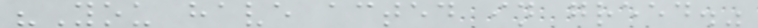"You have acted in greed."
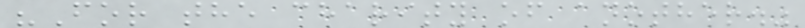"For the charity of another."
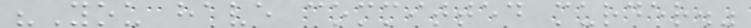"You have committed murder."
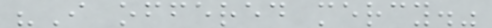"I offered mercy."
